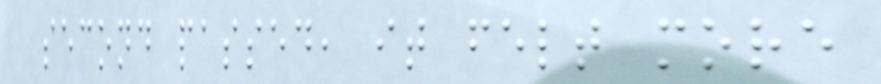second passed, it felt more
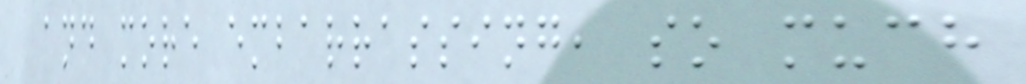and more embarrassing, so much
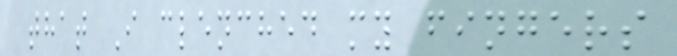that I clenched my fingers
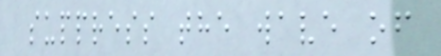suppress the wave of
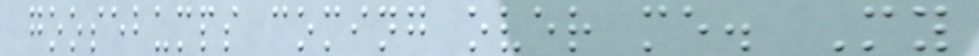goosebumps coming over me. My
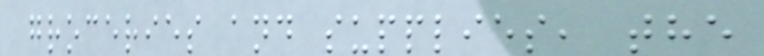groceries and supplies, the
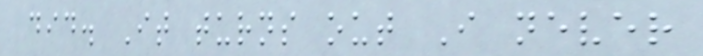did. It turns out I never
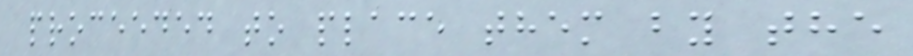proceeded to place them by the
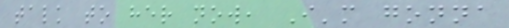talk to her now, I'm gonna
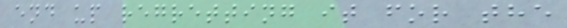end up regretting it for the
